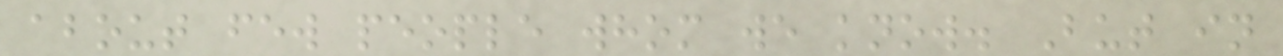about few people whom we know. But in
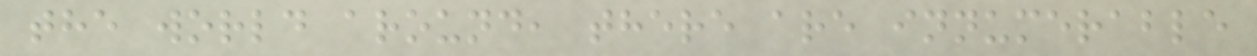the world around, there are innumerable
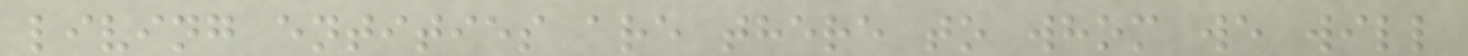living entities are there to whom we will
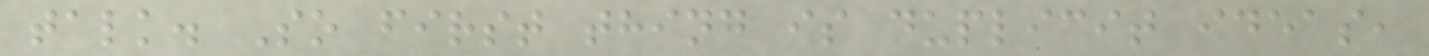talk. So first thing is duplicit ideas,
